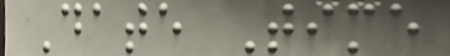Date Time
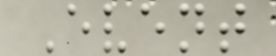Event
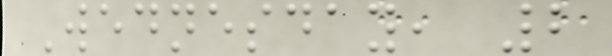Wednesday, 2
